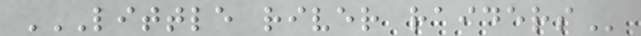LITTLE RIVER RAIDERS
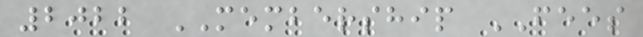2022 MEMBERSHIP FEES
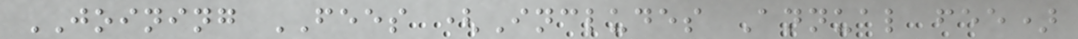JOINING FEES (Includes Annual fee)
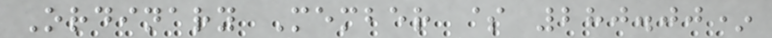Ordinary Member $ 280.00*
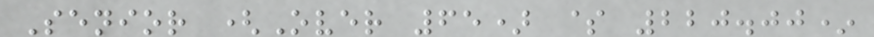Senior (Over 65) $ 220.00*
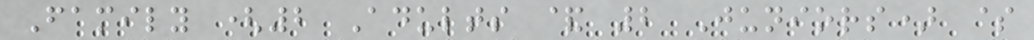Family (2 Adults & 2 Juniors) $
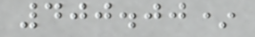400.00*
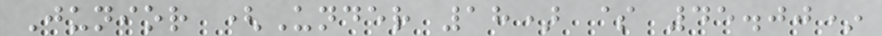Junior (Under 18) $ 45.00*
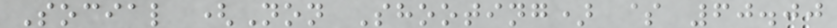Social (Non Shooting) $ 60.00
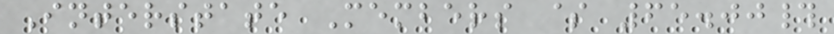Interstate Members $ 65.00#
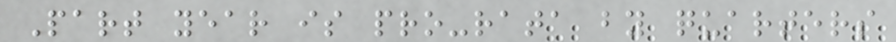Part year is pro-rata by quarters
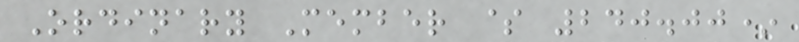Ordinary Member $ 240.00*
